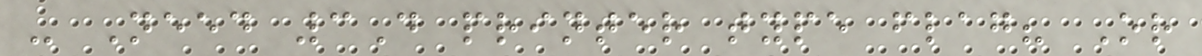- Need 3D printer type flag? Or
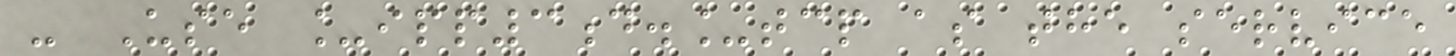- Use _ipp3d._tcp as the service
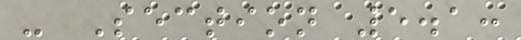- Section 5.1:
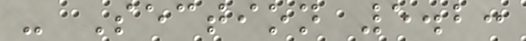- Section 5.2:
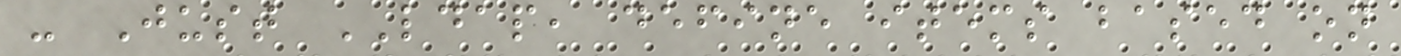- Just LDAP, define items based on
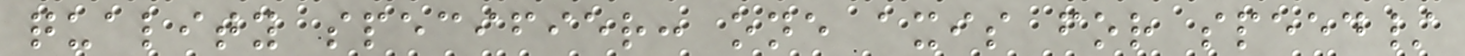quality specifier: one axis for speed/
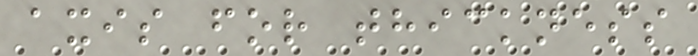axis for thickness
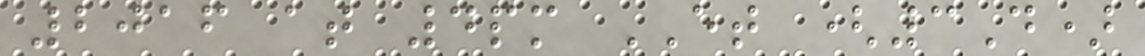2016 at 4pm ET (3D)
